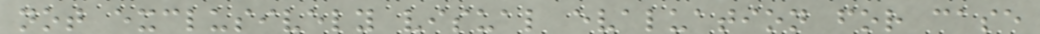not exclusively visual evaluation for case
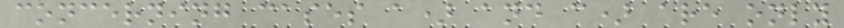concerning cases a) and c) are only
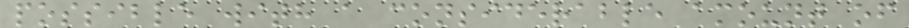possible with a considerable amount of
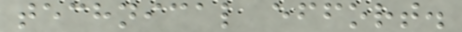technical effort.
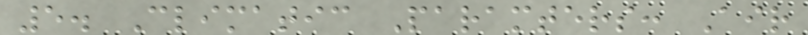5. Climatic Paramters: Air
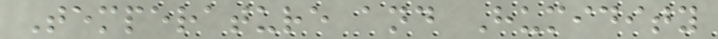Temperature and Humidity
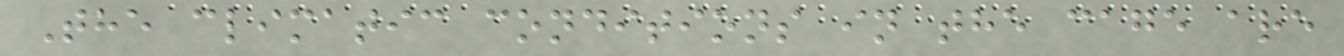The climatic conditions in the cage are
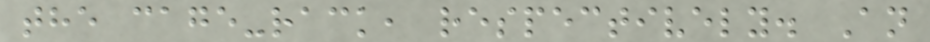the cage-rack, respectively. An
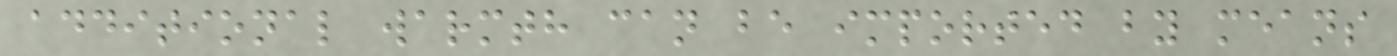additional warmth can be imported by means
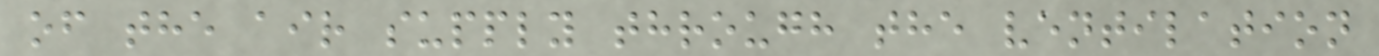of the air supply through the ventilation
